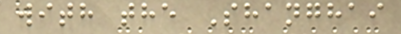with the Shanghai
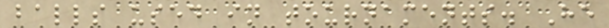balls used in tournaments. He
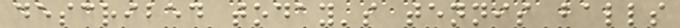described today's tennis balls
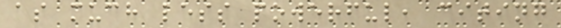as much less powerful, citing
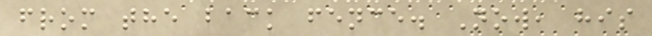from the back fence. Now, his
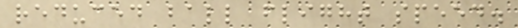reduced ball flight speed.
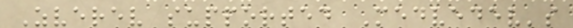Zverev supported Medvedev's
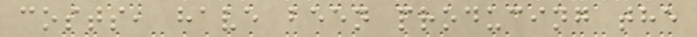costs, have been producing the
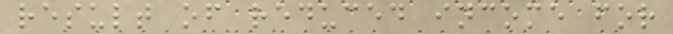result of reduced income for
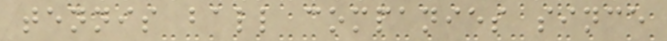tennis ball companies since
